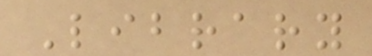Library
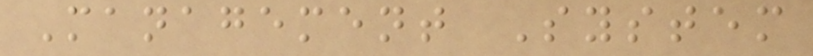Management System
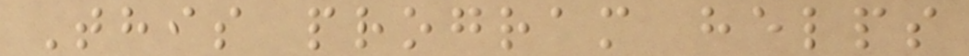This program helps
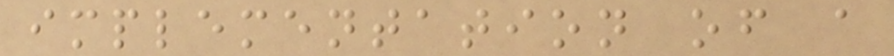implementation of a
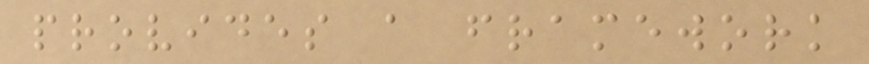provides a framework
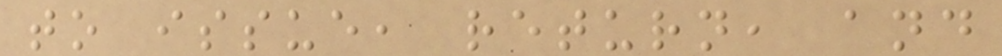to issue, return, and
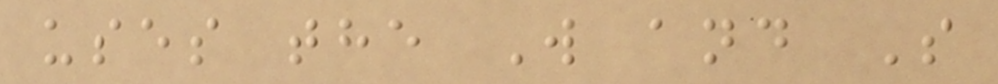uses the W and S
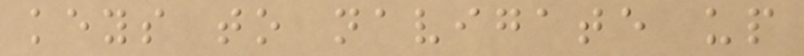keys to navigate up
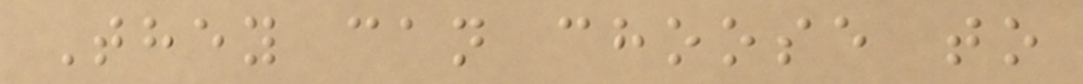They can choose to
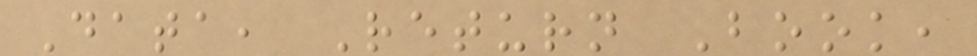Data, Return Book,
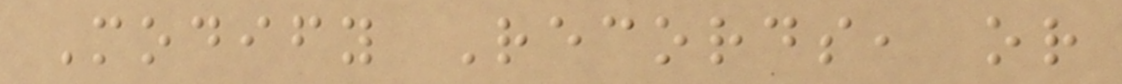Modify Records, or
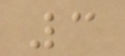3
